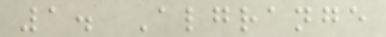1. Algrange
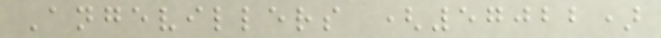Angevillers (57022)
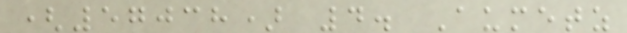(57038) 4. Aumetz
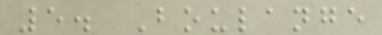5. Boulange
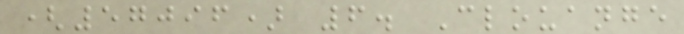(57096) 6. Clouange
